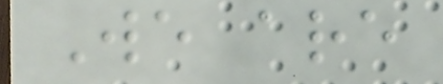We are
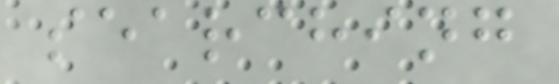searching
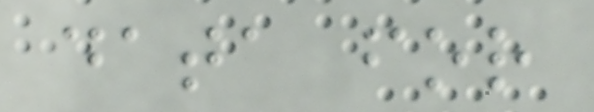data for
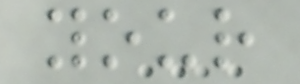your
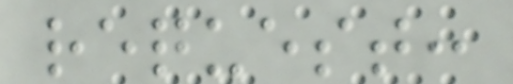request:
